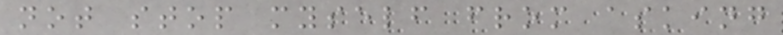not stop myself from asking
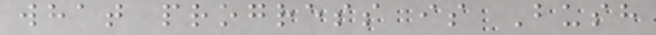what progress is Bush
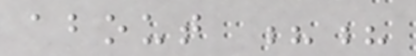about ??
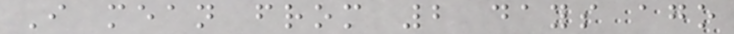I mean from 2 days ago
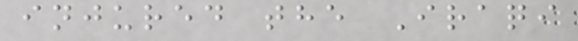injured the Iraqi
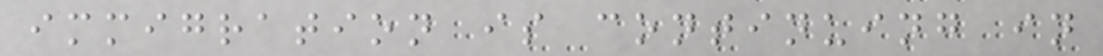immigration is continuing in
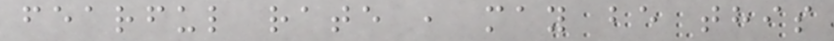fearful rate , may be this
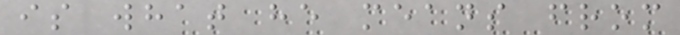is what he means from
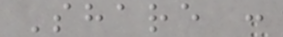Share :
